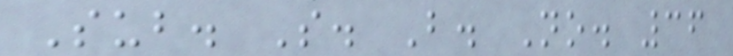Sub. S. B. No. 36
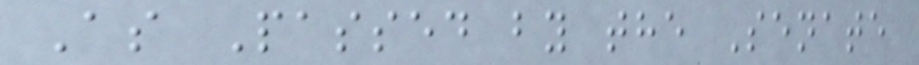As Passed by the Senate
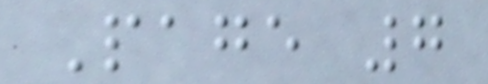Page 7
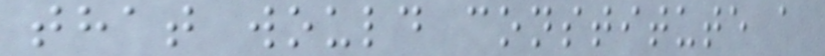that would constitute a
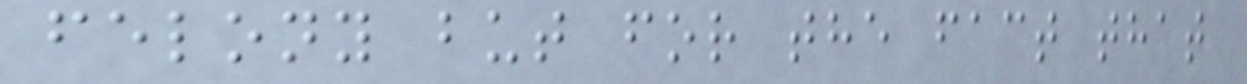felony but for the fact that
